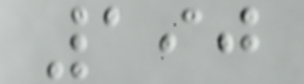190
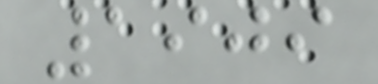1909
